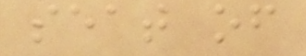seat of
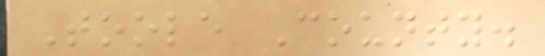Toole County.
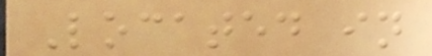Located in
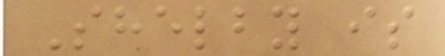Shelby is
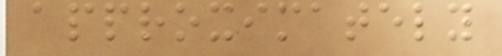approximately
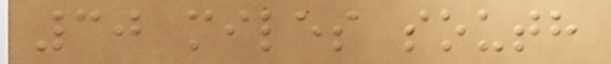30 miles south
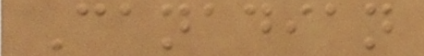Canadian
